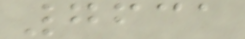7631
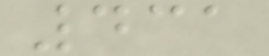431
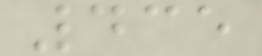435
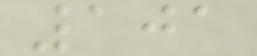101
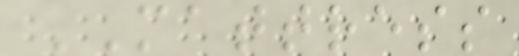MATTRESS
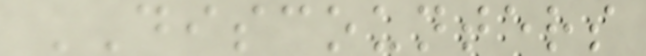DISCOUNTERS
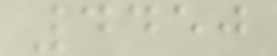4450
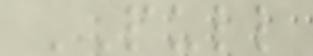PULL
